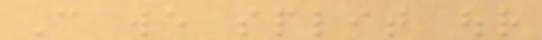Can we split our
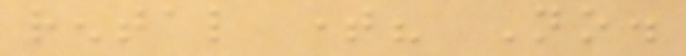rental time? No.
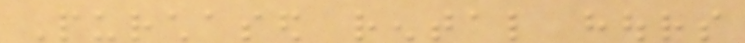Purchased rental hours
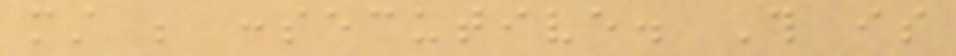must be consecutive. This is
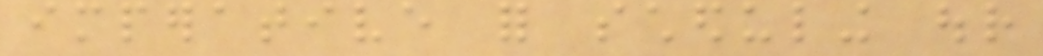imperative for scheduling our
